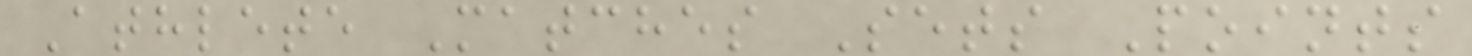Athlete Matches Sets Points
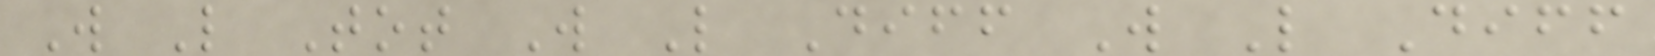W L Tot W L Diff W L Diff
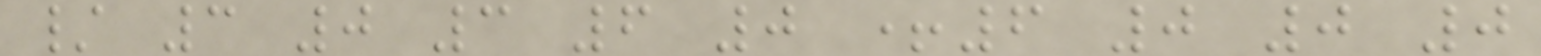/ 3 0 3 6 0 +6 0 0 0
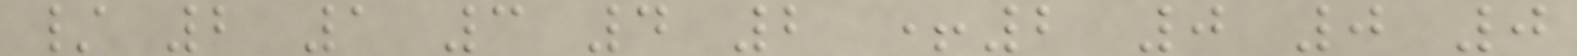/ 2 1 3 4 2 +2 0 0 0
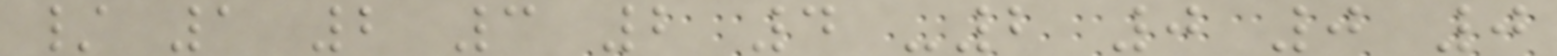/ 1 2 3 2 4 -2 0 0 0
